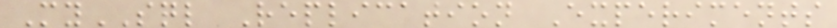MySQL Replication Experiments
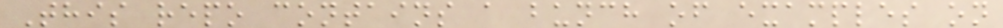This repo contains a bunch of examples on
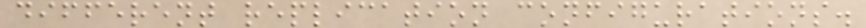different replication configurations.
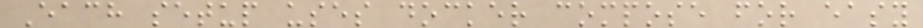Each setup uses docker compose for easy
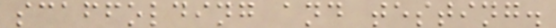scaffolding and testing.
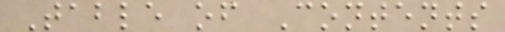Table of Contents
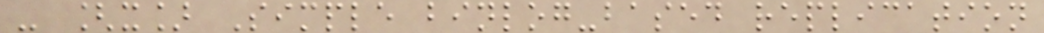- [x] Simple binlog-based replication
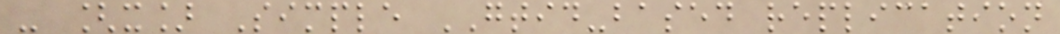- [x] Simple GTID-based replication
